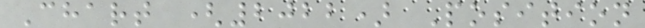Chart (2022) Position
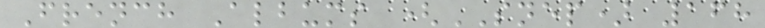French Albums (SNEP) 168
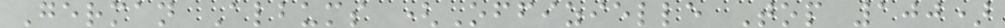German Albums (Offizielle Top 100)
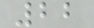22
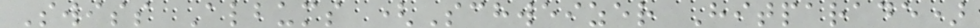Swiss Albums (Schweizer Hitparade)
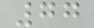77
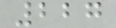227
